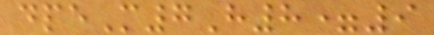dpeM7H8=9
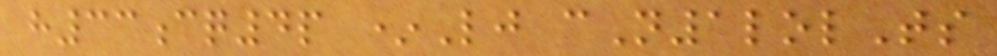h33cq4p *Lj cN1lolTs
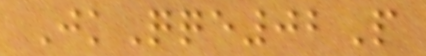JkQqe02P
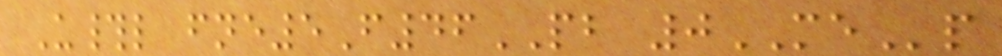U#l fne5F46PB 0MEp
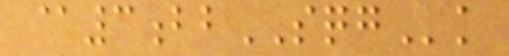@3bbSQGk
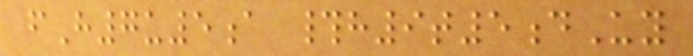fH7u5a #h9t5dUy
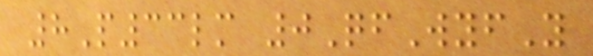8P33lm 0QfWyfY
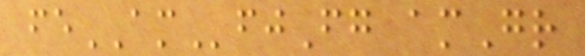feAMfjFg amGr
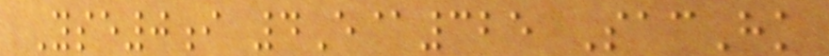Yse0i 4E@325 SacHk
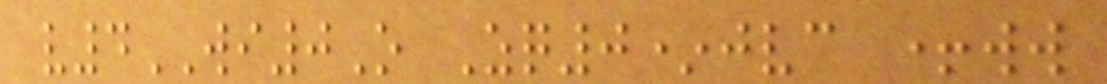v4WI0O Zq0*jvc +ww
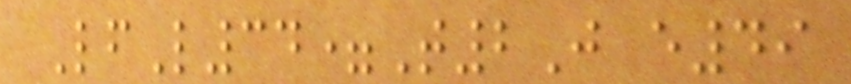LfL34=T2J e49
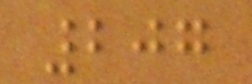207
